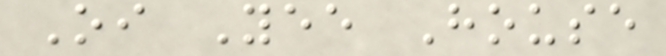Oi Yee House
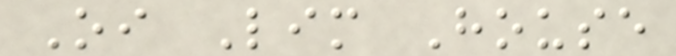Oi Lim House
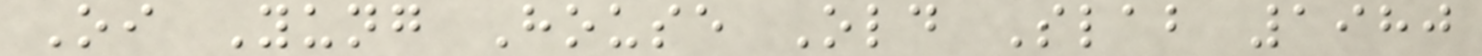Oi Yung House Old Slab 1980
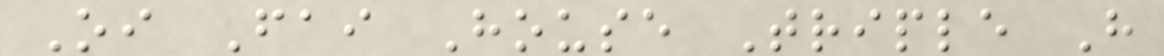Oi Fai House Triple H
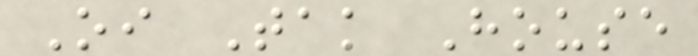Oi Tak House
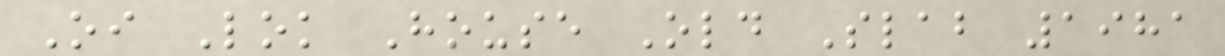Oi Lok House Old Slab 1981
